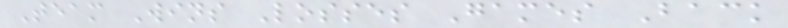Team Wins Losses Games Back
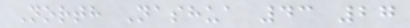North Nashua 43 27
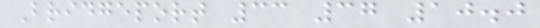Bridgeport 33 37 10.0
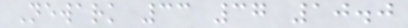Newark 33 37 10.0
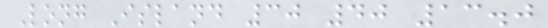Long Island 30 40 13.0
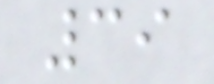39
